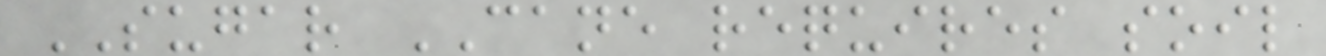SUGAR CANE requires soil
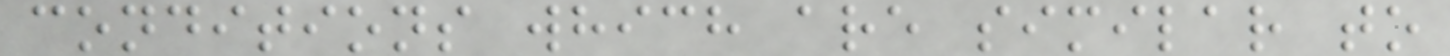conditions which are similar to
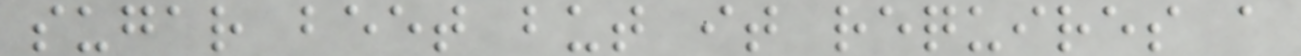sugar beet but it requires a
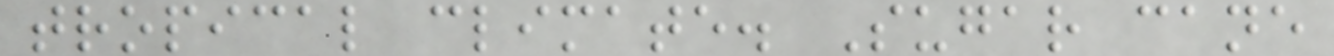tropical climate. Sugar cane
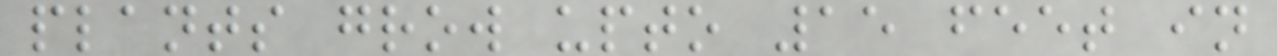plants grow upto 15 feet in
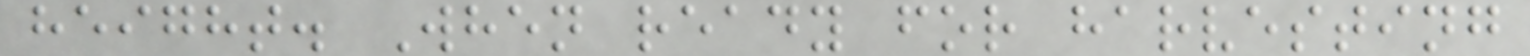height. When ready for harvesting
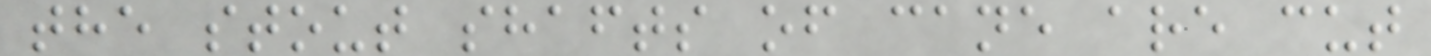the stout shafts of cane are cut
